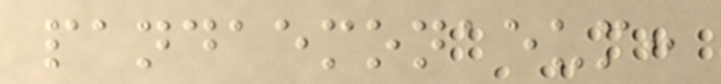pandaemonaeum:
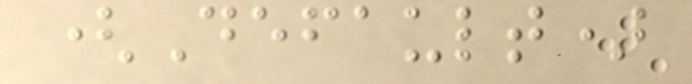(Default)
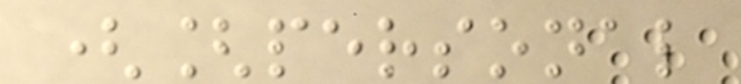([personal
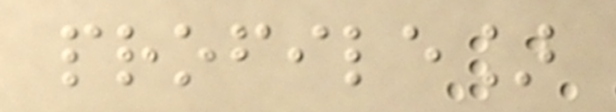profile]
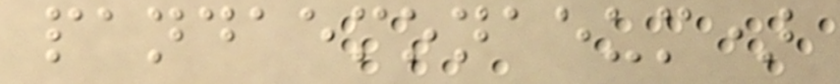pandaemonaeum)
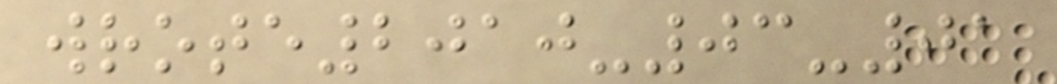wrote2010-03-01
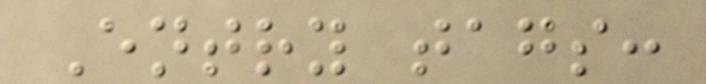Entry tags:
